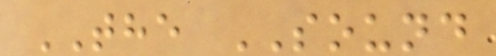THE SOUND
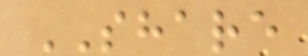SHARE
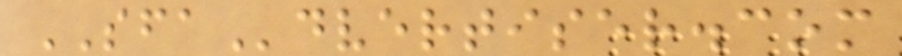SFAdvertiser.com
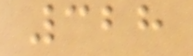328
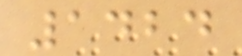1424
